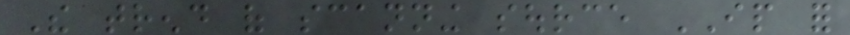The trend of scanning source IP for
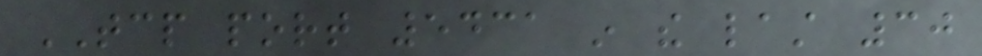TCP port 5431 in the last 30
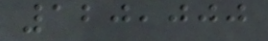120,000
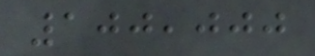100,000
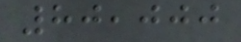80,000
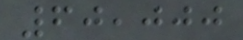60,000
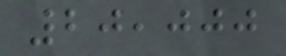20,000
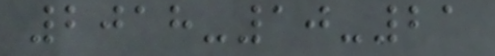2018-10-21
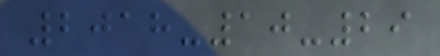2018-10-29
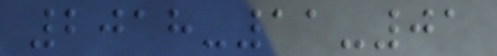2018-11-01
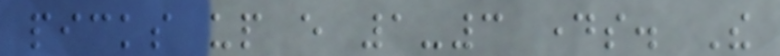picks up every 1-3 days. The
